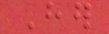Her
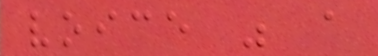voice was a
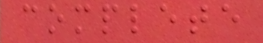complete
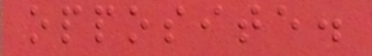opposite.
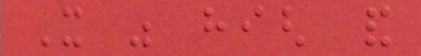It was high and
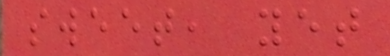sweet, yet
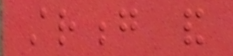strong and
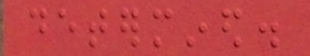determined.
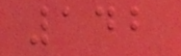142
